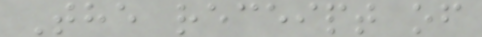The receipt of
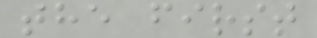the first
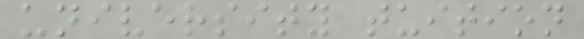university tuition
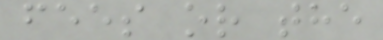fees or the
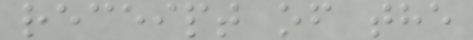receipt of the
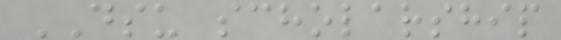DSU scholarship
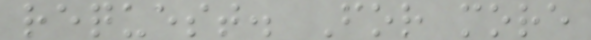request. For more
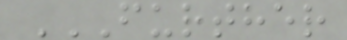FURTHER
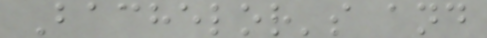Bachelor's and
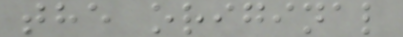the original
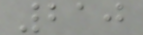210
